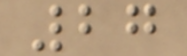27
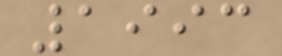1993
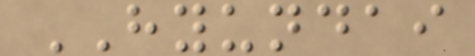HYUNDAI
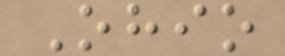Ohio
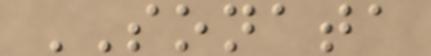SONATA
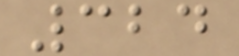324
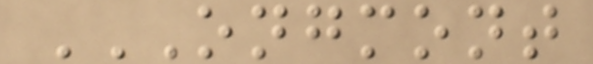ONGMONT
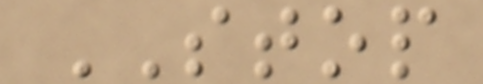STOP
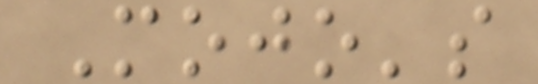Mojo's
